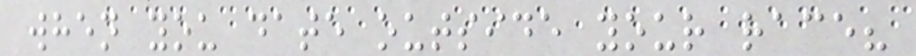when you date outside your race?
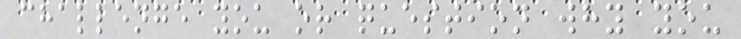challenge you or question why you
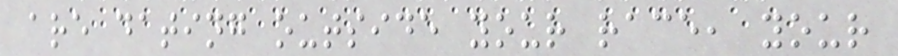are dating outside your race, your
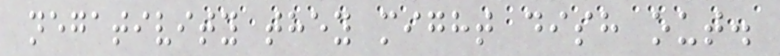negativity they might dish out.
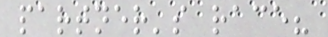partner's race?
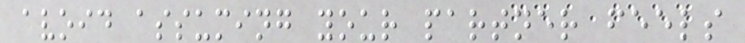avoid assuming your partner feels
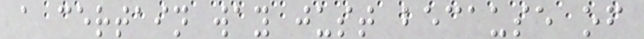a certain way just because of
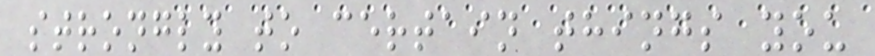strongly to certain things you
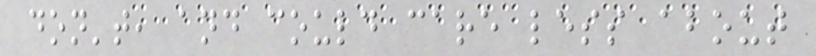don't, and could care less about
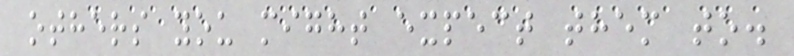others you might expect them to.
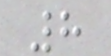8
